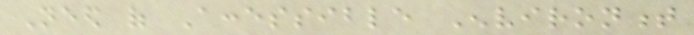Need of Accessible Environment
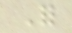For
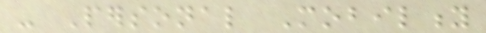- Personal Mobility
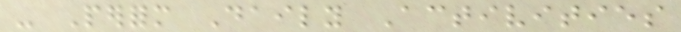- Perform Daily Activities
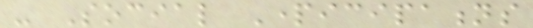- Social Participations
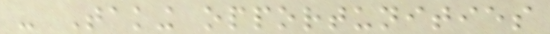- Taking opportunities
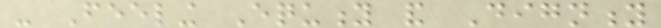- Feeling Equity and Dignity
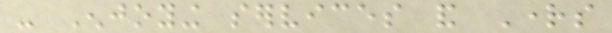- Enjoying services and Rights
